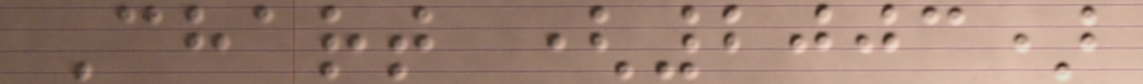Chart (2003)
